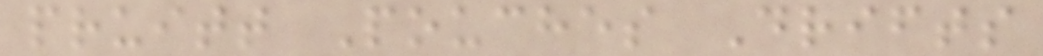pruitt Pouches Drifts
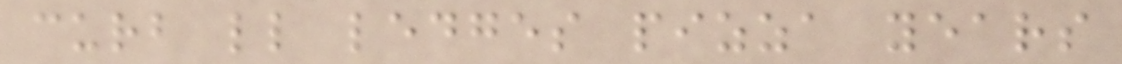curb ll ledges pizza years
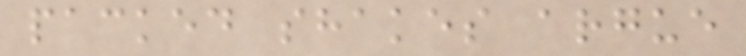packed shakes argue
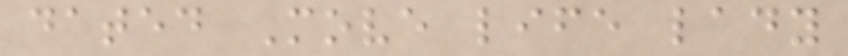dated Move life lady
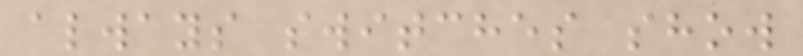always switches show
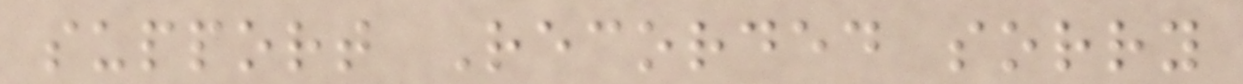support Recorded sorry
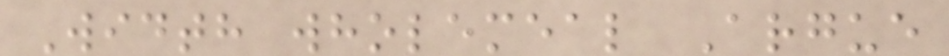Width wholemeal Argue
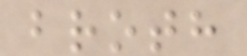broth
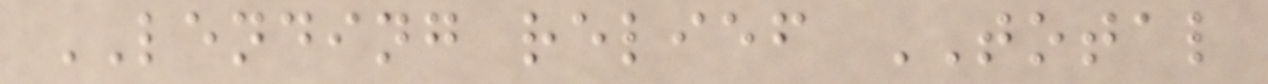LENDING relief TOTAL
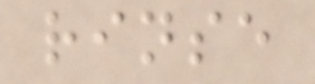rinse
